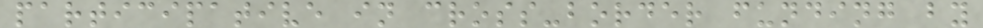participative in cross-border funding by
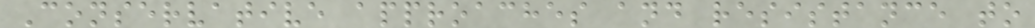Conservative approaches and resistance to
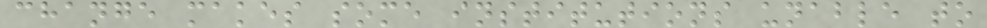change makes some institutions unable to
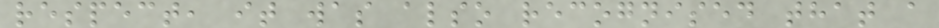respect, it was also recognised that a
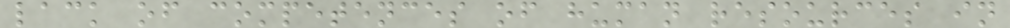lack of competences of human resources in
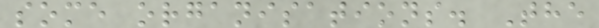some organisations. The
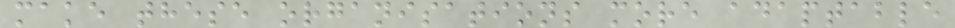make these organisations more adaptable
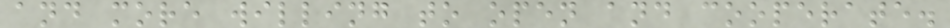and more willing to open and cooperate.
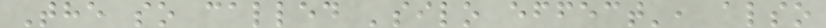The so called 'silo effect', also
